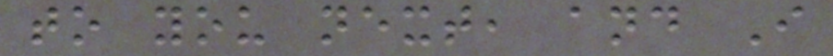to you next, and I
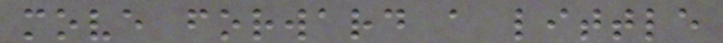move forward a little
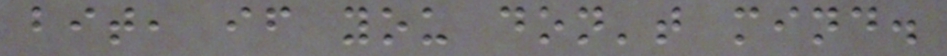bit, if you don't mind.
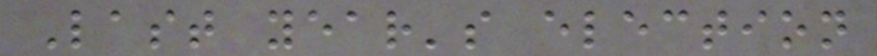Last year's election
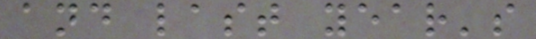and last year's
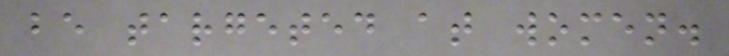be targeted at women.
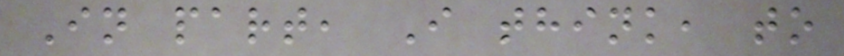In part, I think, to
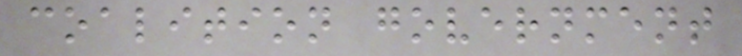coalition government
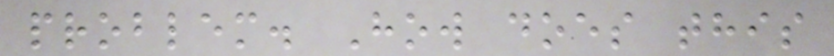problem. How does this
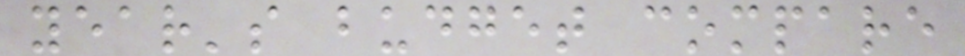year's budget compare
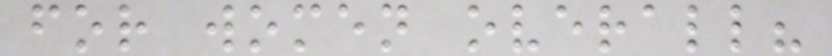for women overall?
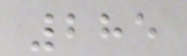285
